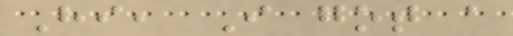Hi, I got a
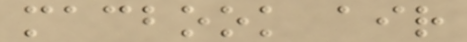macbook air
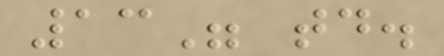13" today.
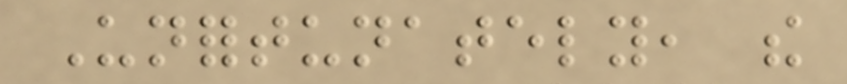Unfortunately, the
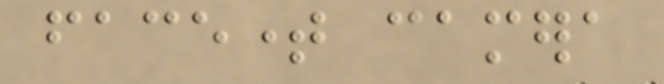facetime camera
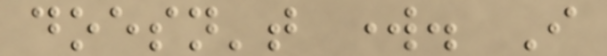doesn't work. I
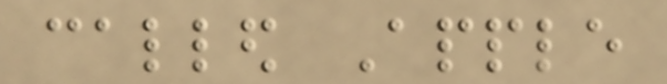called Apple
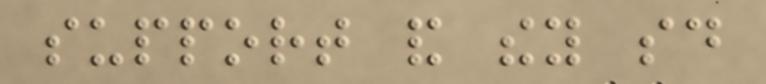support and they said
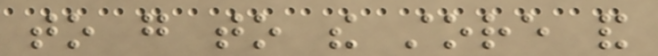to go to the store and
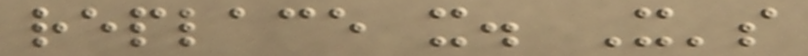replace it. It's
